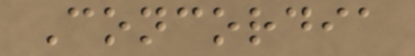Concordia
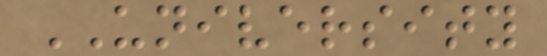UNIVERSITY
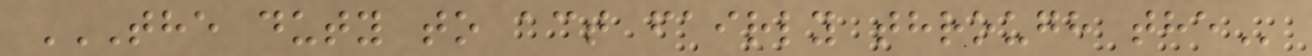THE DUTY TO ACT FAIRLY THROUGH THE
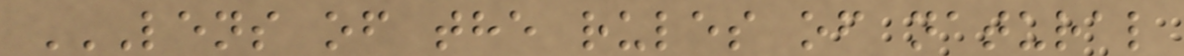LENS OF THE RULES OF NATURAL
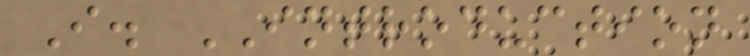I. INTRODUCTION
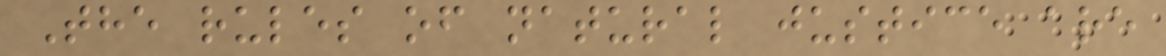The rules of natural justice are
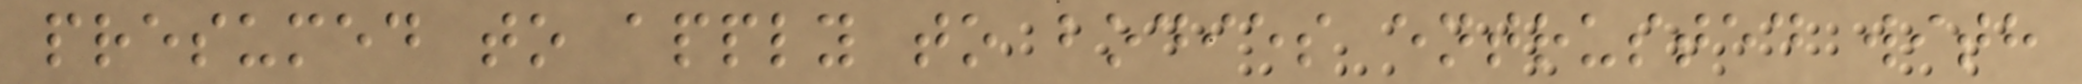presumed to apply to bodies entrusted with
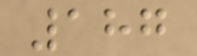187
